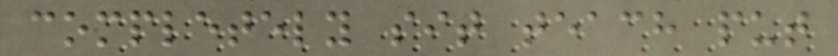completely sit teach put
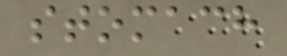stomach
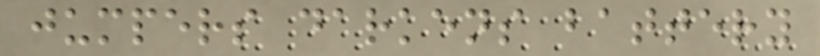jumpers darkens battery
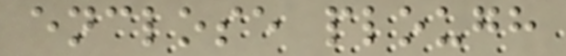enclose plough
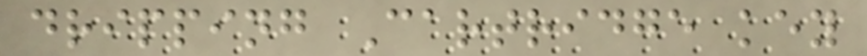dripping Cartridge key
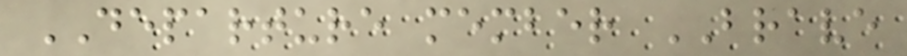DEPARTURE member BRAVE
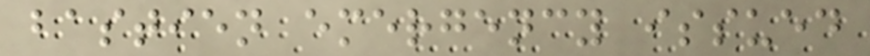bastien emergency issued
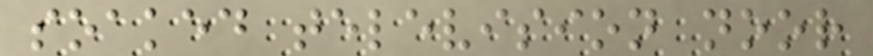soaked television noor
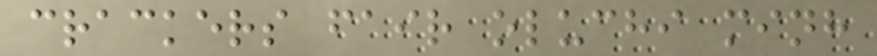crackers fair oluchi minh
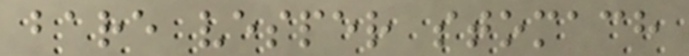bare vesper stomach
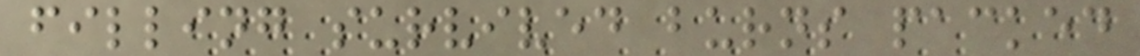filling survived burns packed
